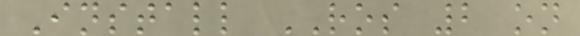Install ROS 2 on
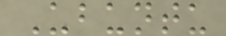Ubuntu
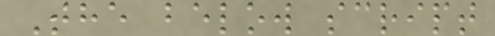The below script
